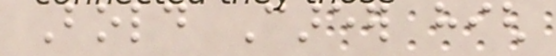Bold Career high
